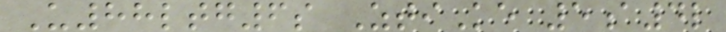U88ltg6s ZtiKe 5a4l
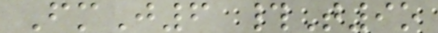FmJ6 #T9o
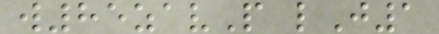w85zavP lJ1
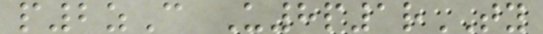p2zC U8p1rTY
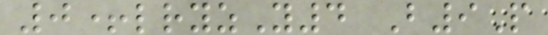0+lryzY4 B9P
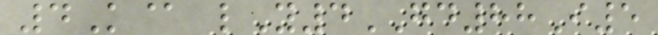4K@ lY4GD88I5
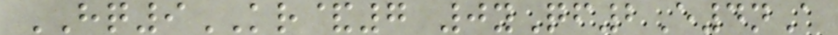HQ9KR&7 0yQf2E4nA
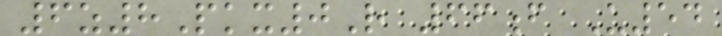6z8Pkx0R 66f U54
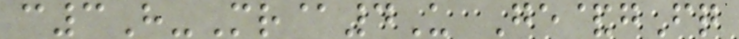c3H-Mr@4U Ge&gFq
